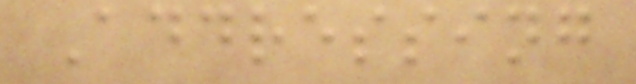Addressing
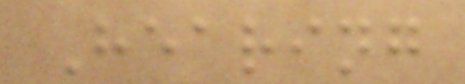Hearing
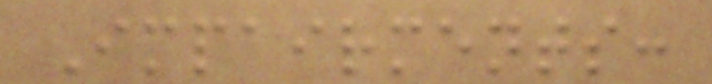Impairments:
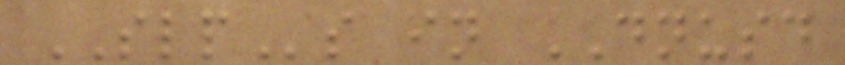SLPs in DNUSD
